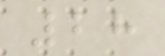28
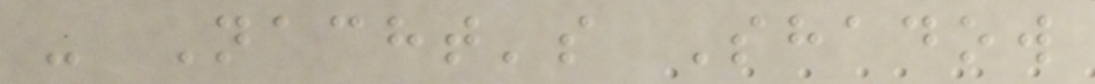- Nacht's Shadow
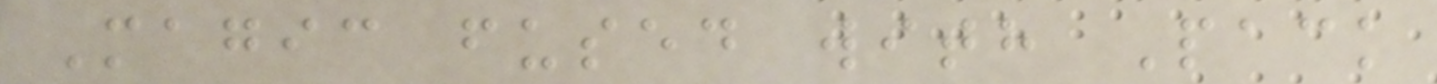Magic fused with Pack
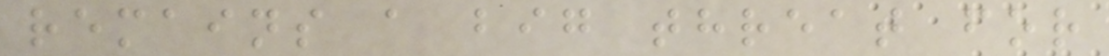remains a big threat for
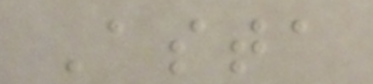Asta
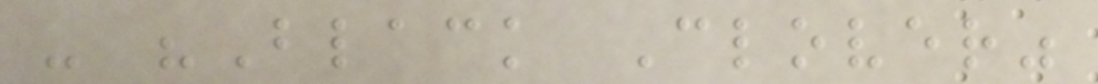- "Black Clover"
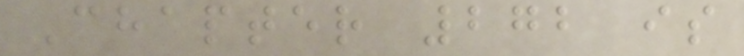Chapter 272 is
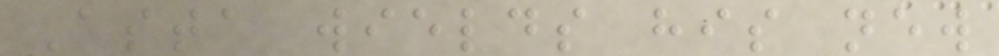Asta wields his new
